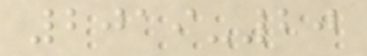2019-20
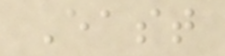East
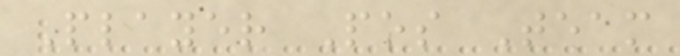Player Pos Team
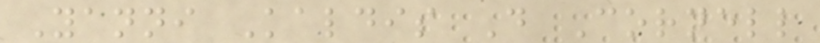Yanni Kaldis D Cornell
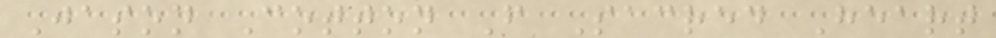Jason Cotton F Sacred Heart
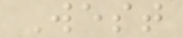West
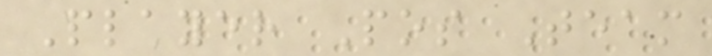Player Pos Team
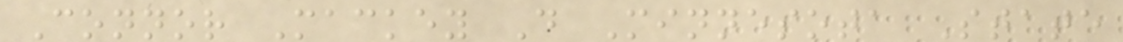Connor Mackey D Minnesota State
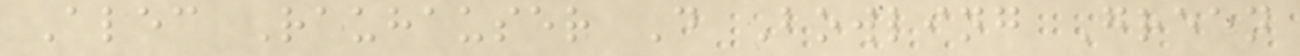Alec Rauhauser D Bowling Green
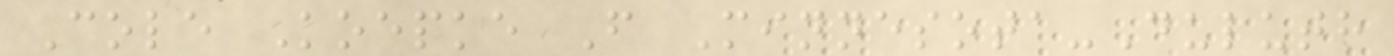Cole Koepke F Minnesota-Duluth
